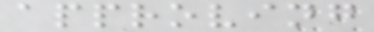approving
